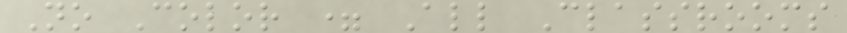No Color = All Classrooms
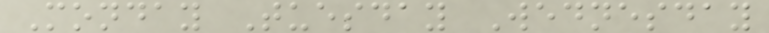Monday Tuesday Wednesday
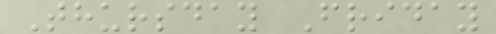Thursday Friday
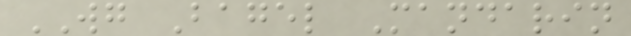WG Bagel Mandarin
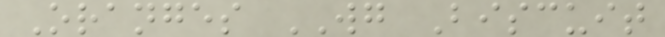Oranges WG Biscuit
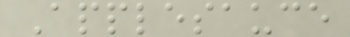Applesauce
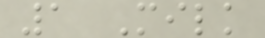1 Milk
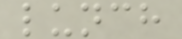lunch
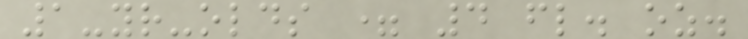1-yr-olds = 4 fl. oz.
